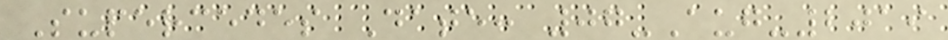Supercedes Date: 07-Aug-2019
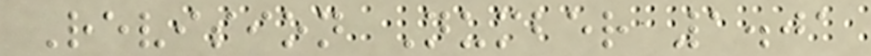Revision Number 1.01
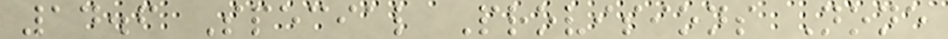14.6 Special Provisions None
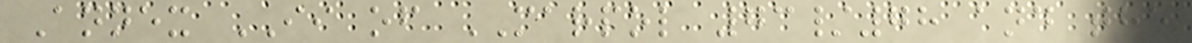Annex II of MARPOL 73/78 and the
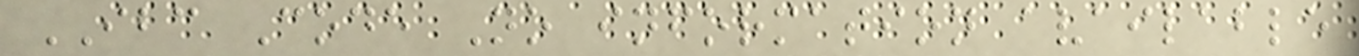IBC Code No information available
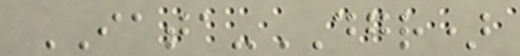IATA-DGR)
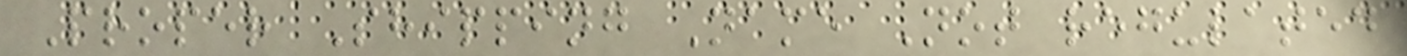Proper Shipping Name Not regulated
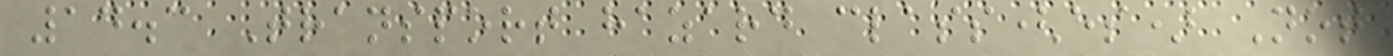14.3 Transport hazard class(es) Not
